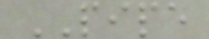PIPE
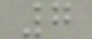7
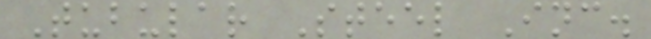Tubular Steel Inc.
